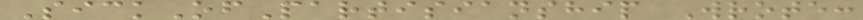SickOfPartisianship Wrote:
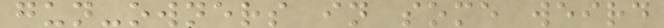gun-owners in some weird
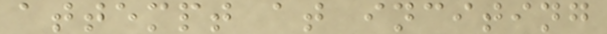attempt at inciting
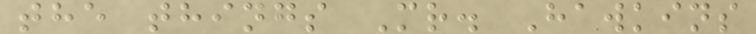the things Mr. Hawkins
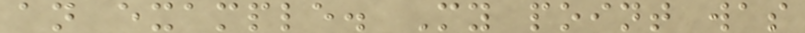an example. My point was
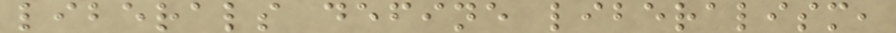liberals define liberalism,
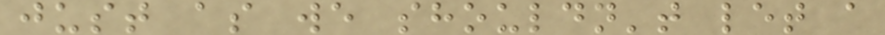just as we shouldn't let a
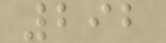292
